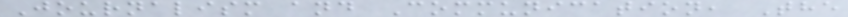Journalism and Communication, The
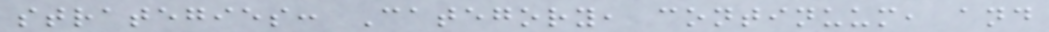strategies: Category, continuum, and
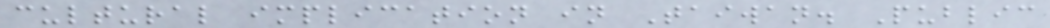cultural implication in Taiwan. Public
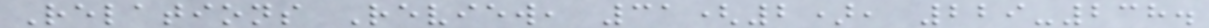Relations Review, 31(2), 229-238.
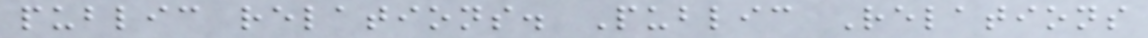public relations. Public Relations
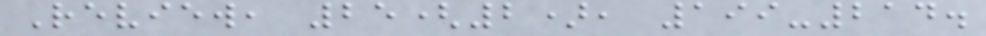Review, 25(2), 199-214.
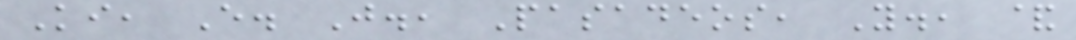Ki, E. J., Pasadeos, Y., &
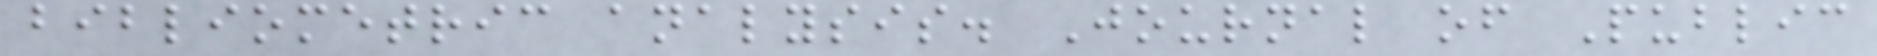bibliometric analysis. Journal of Public
